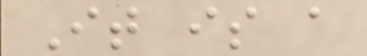It is a
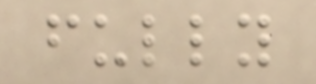fully
